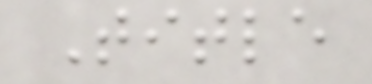Title
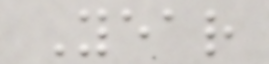Year
